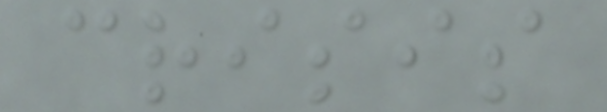crisis
